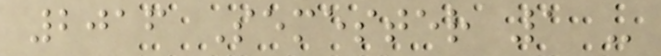2016 Semester 1 -
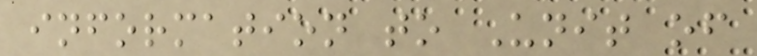information to Unit of
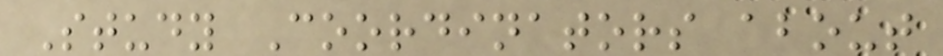Study Coordinators about
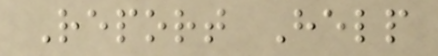Report Help
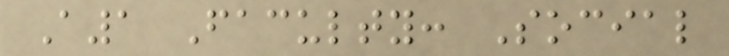A1 Faculty: Social
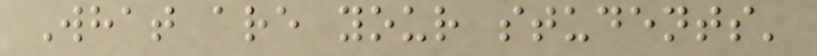What are your students'
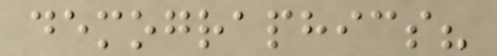demographics?
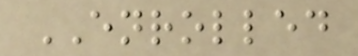ENROLLED
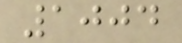1004
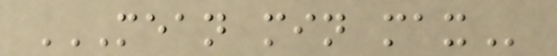MEAN MIN MAX
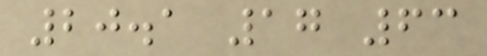20.1 17 63
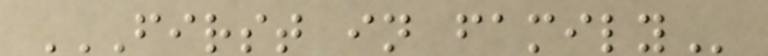FIRST IN FAMILY
